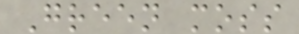Green moss
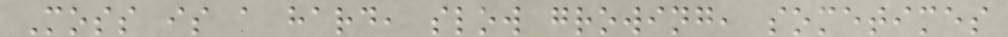Moss is a hard, slow growing, sometimes
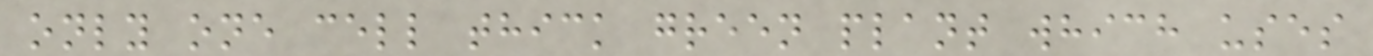only one cell thick green plant which uses
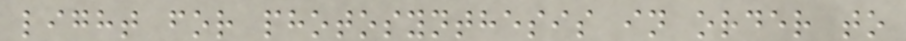light for photosynthesis in order to
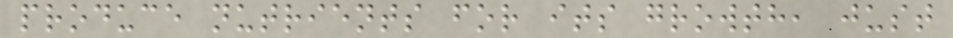produce nutrients for its growth, just
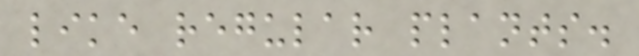like regular plants.
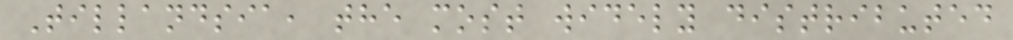Tillandsia, the most widely distributed
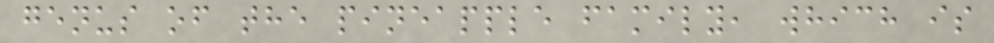genus of the pineapple family, which is
